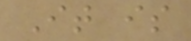It is
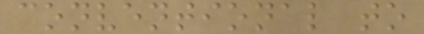conventional to
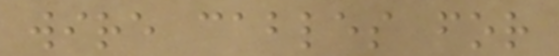wire cables for
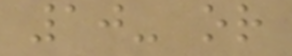10- or
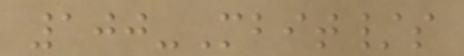100-Mbit/s
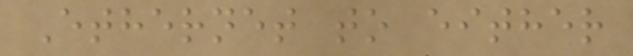Ethernet to either
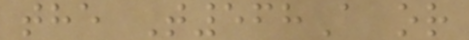the T568A or
